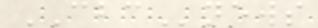CBCnews
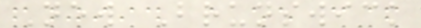New Brunswick
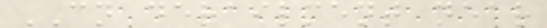CN derailment near
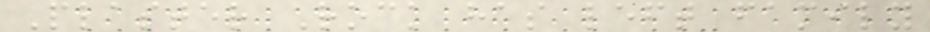Plaster Rock has left family
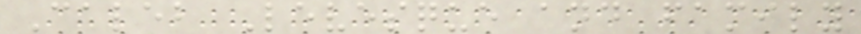Caleb Levesque and family
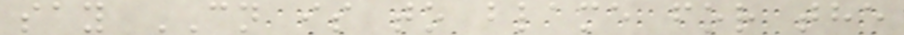say CN is to blame for the
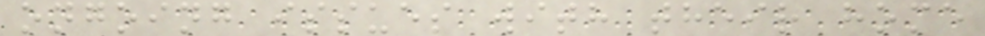ongoing issues with their home
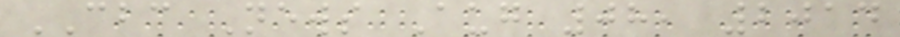CBC News Aug 08, 2014
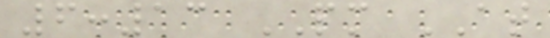6:13 PM AT
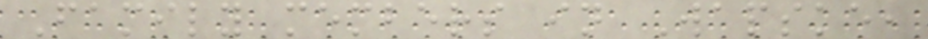Family members in Wapske,
